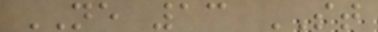NE 13 ST
